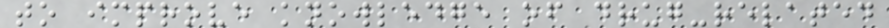to improve knowledge of drug-related
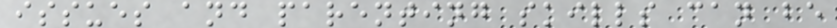issues and parenting skills can be
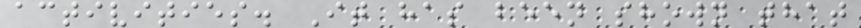activities. It has been shown that
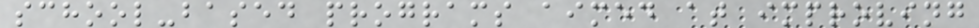school-based programs aimed at improving
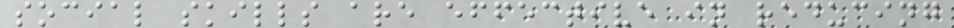social skills are effective in reducing
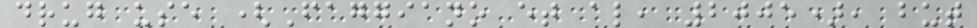drug use (Faggiano et al, 2005), but
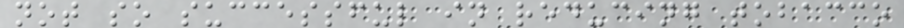not so successful in reducing tobacco
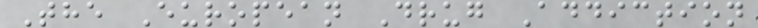The European Drug Addiction
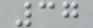37
